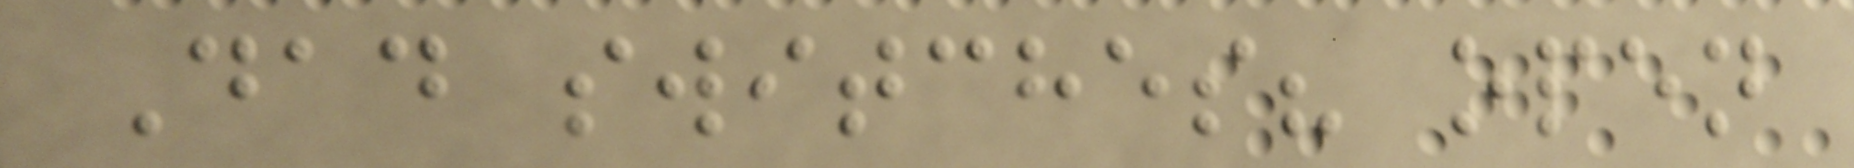Dad switches? open
